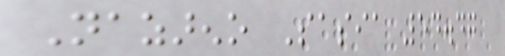Nazareno Sasia 54.47
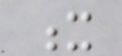x
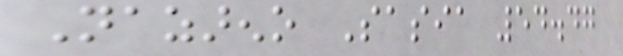Nazareno Sasia 54.47
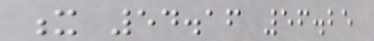x 54.16 56.25
